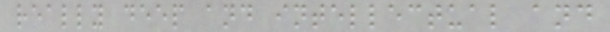really deep and intellectual and
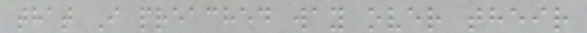that I preached way over their
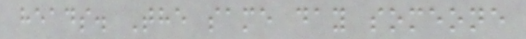heads. The same day someone
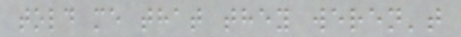told me that they weren't
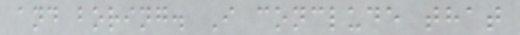and boring. I conclude that
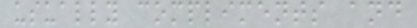usually compliments and
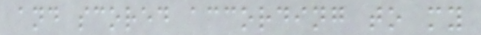and scored according to my
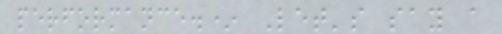performance.* Let's say a
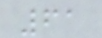61
